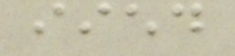iied
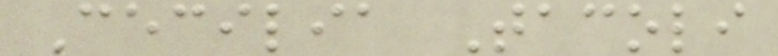Cecilia Tacoli
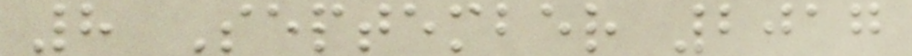8 September 2017
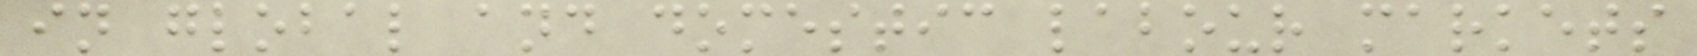in global and domestic labour markets
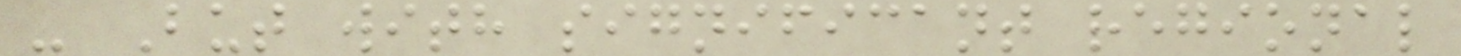- But with significant regional
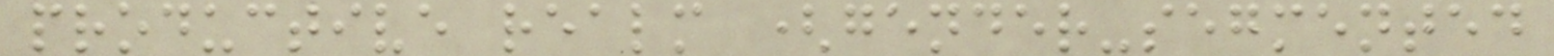productive realm (gender-segmented
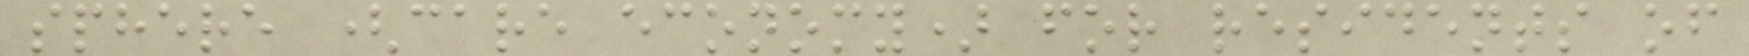sphere (care economy) for residents of
